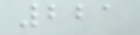221
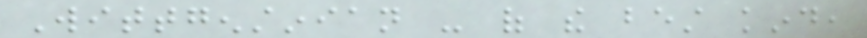Wittgenstinian - of the best kind,
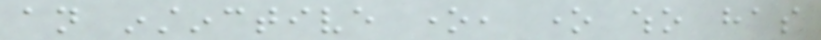an instinctive one, one who has
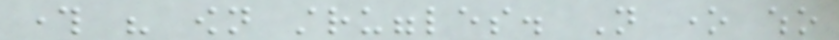through his own struggles. Not one who
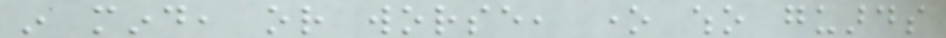in mind, or worse, one who guards
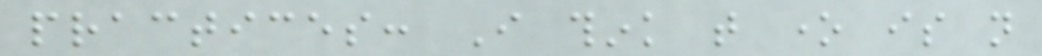practices: I think that one is not
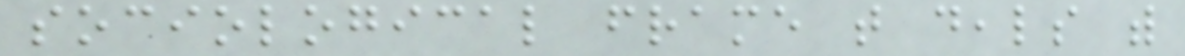sociological frame that deals with
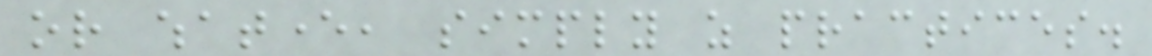or whatever, simply as practices.
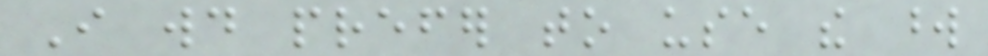I would prefer to use the word
